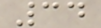34
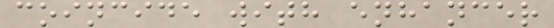coincide with enhancer
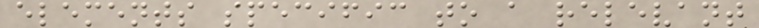elements specific to a relevant
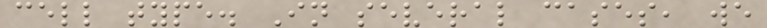cell type. In several cases, we
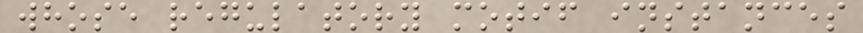whose regulatory motif instances
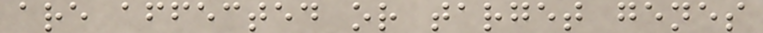are affected or target genes
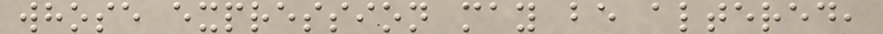whose expression may be altered,
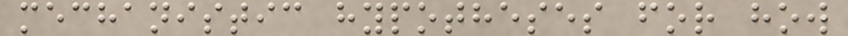mechanistic hypotheses for how
